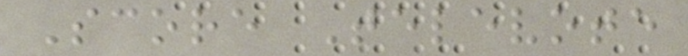Score Televote
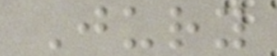Jury
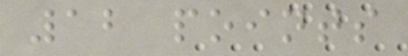12 points
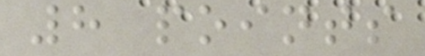8 points
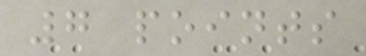7 points
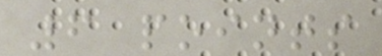6 points
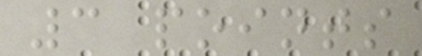3 points
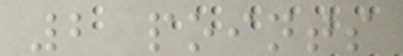2 points
